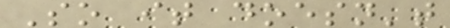So it doesn't
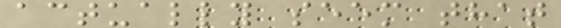actually seem that
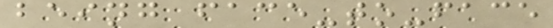being face-to-face
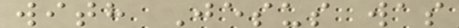with Jesus was
